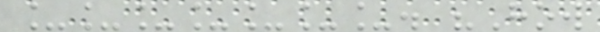_______. "How
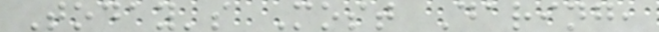Today's Most Daring,
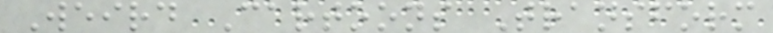Weird Cartoons Transform
